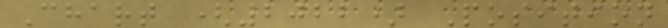Chart (2022) Position
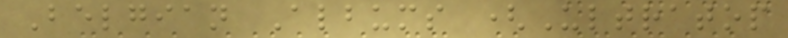Belgian Albums (Ultratop
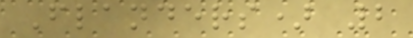Flanders) 2
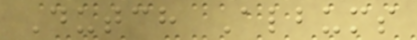Dutch Albums
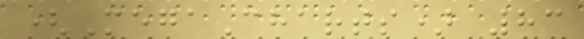(MegaCharts) 83
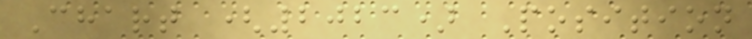Chart (2023) Position
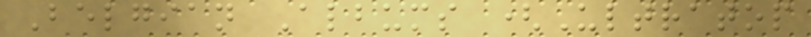Belgian Albums (Ultratop
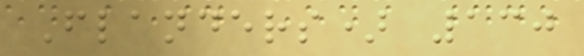Flanders) 130
